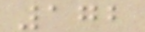172
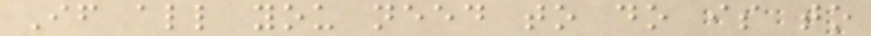If all you need to do is to
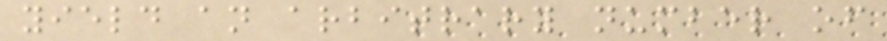yield an arbitrary number of
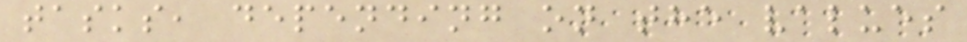tasks, depending on the values
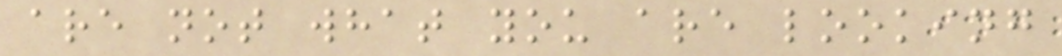are not what you are looking
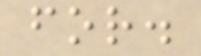for.
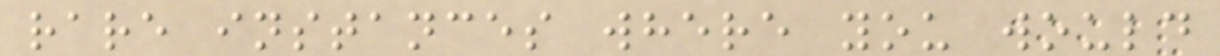rare instances where you would
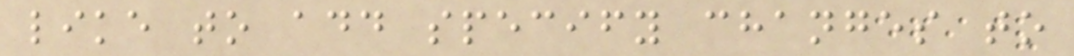like to add specify changes to
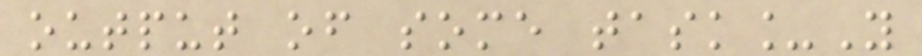output of some task_Y
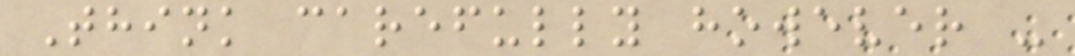Think carefully however -
